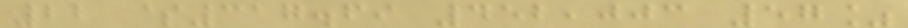22 $317.69 452,003 57%
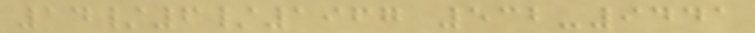14/6/1967 532-9441
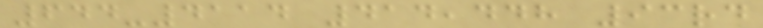644-4114 414,448 93rd
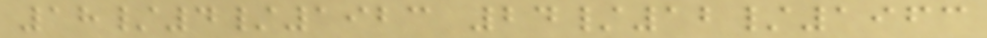18/4/1923 24/12/1963
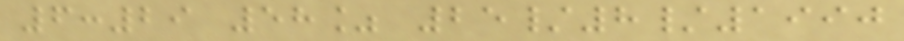6:29 58% 25/8/1990
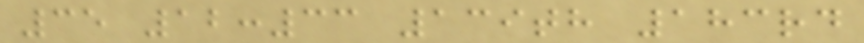35 12:33 139th 183rd
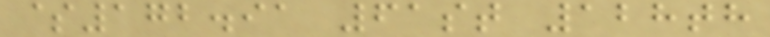$172.91 61st 128th
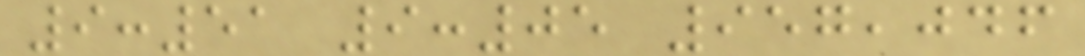9:51 9:05 957,046
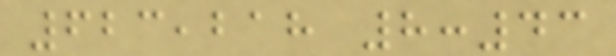623,218 8:43
